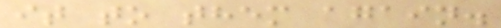it to them again.
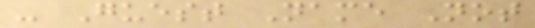- Guest Name Not
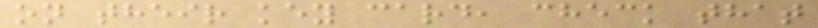on their key card, check that
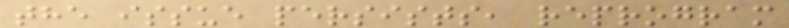the issue persists, reprogram
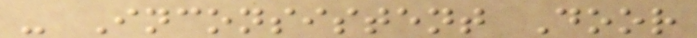- Inconsistent Door
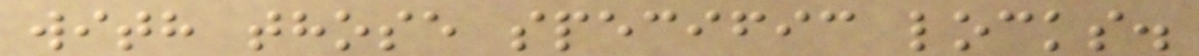with those specific locks.
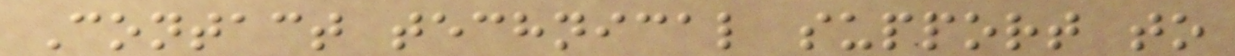Contact technical support to
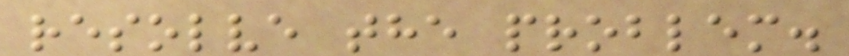resolve the problem.
